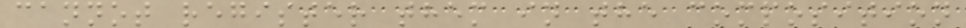cannot register them in the composition
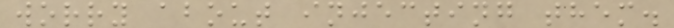worry about injecting them.
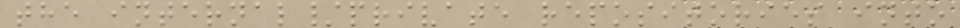the internal/private repositories into
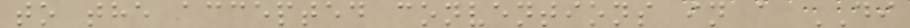to the accepted conventions in a DI
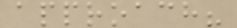approach?
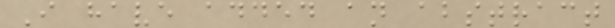I have added an abstract
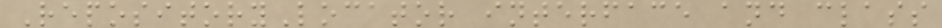RepositoryLocator interface and class
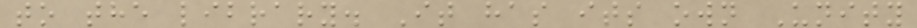to the library. It has its own Unity
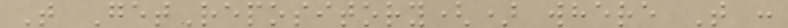T GetRepository() where T :
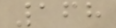168
